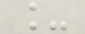_
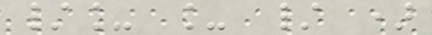/_ _ / )
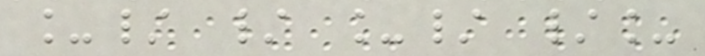_/ / _/ /_
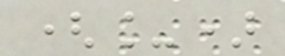(_)
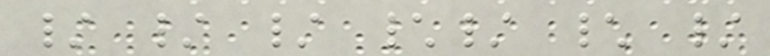/ / / \/ \ /
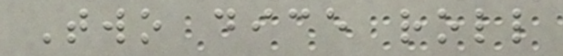Two dice roll
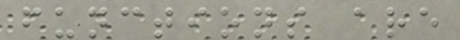functions are
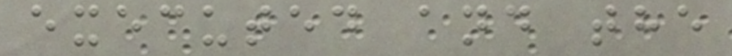executed and the
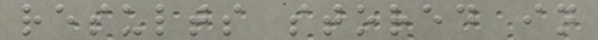results stored in
